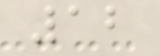12
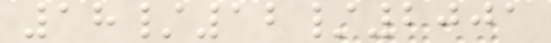18/12/2001
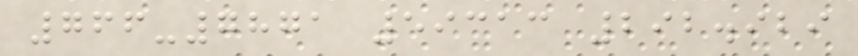766-7871 59313 292.929
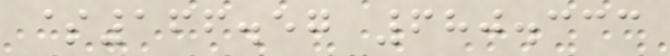$166.57 680.333
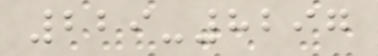229-8297
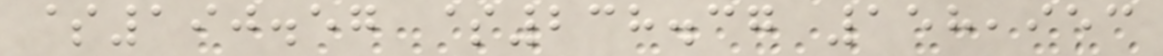$190.57 $238.37 158,953
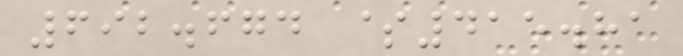692.674 $415.81
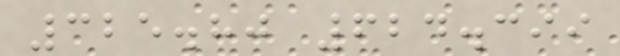325.80 624.399
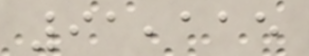91,115
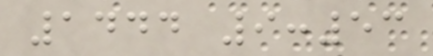1444 9:53
